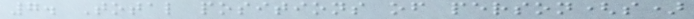7. Total positions of person(s)
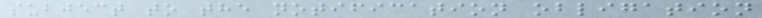subject to the notification obligation
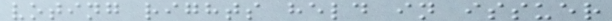voting rights held in issuer
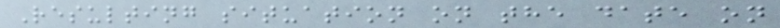Resulting situation on the date on
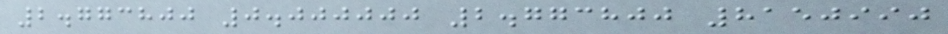2.773800 0.000000 2.773800 8150990
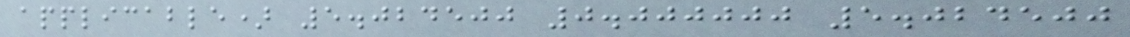applicable) 5.024500 0.000000 5.024500
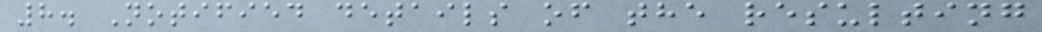8. Notified details of the resulting
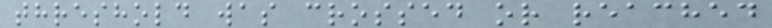threshold was crossed or reached
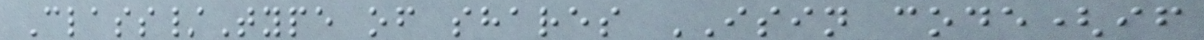Class/Type of shares ISIN code(if
